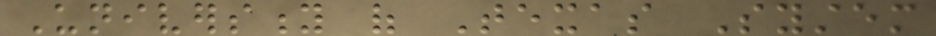University of Texas System
